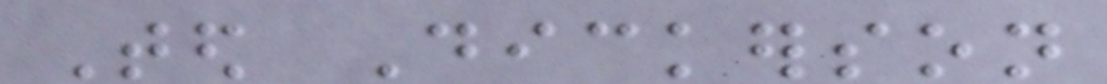Ted Dickerson
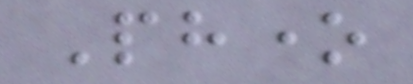Phone
